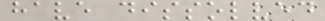have dissolved
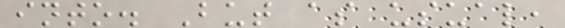into. But as usual,
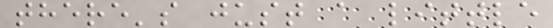there's just a little
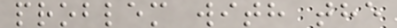problem with the
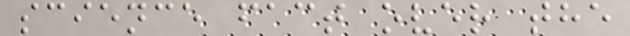science fact over the
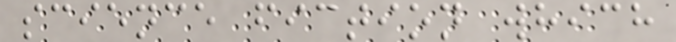science fiction which
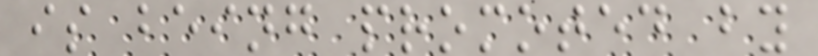is being promoted by
